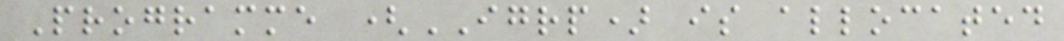Programme (IGRP) is allocated
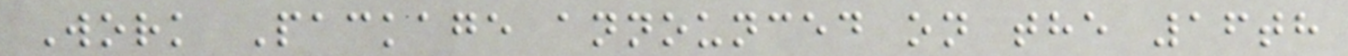Work Package announced on the 16th
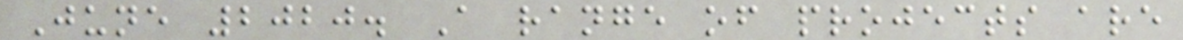June 2020. A range of projects are
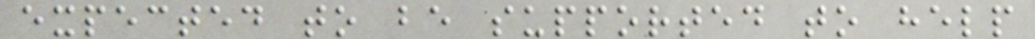expected to be supported to help
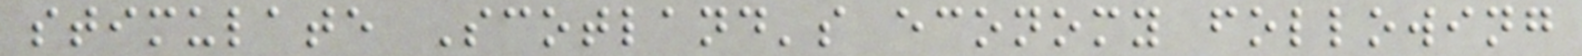stimulate Scotland's economy following
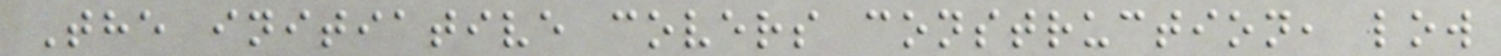The initiative covers construction, low
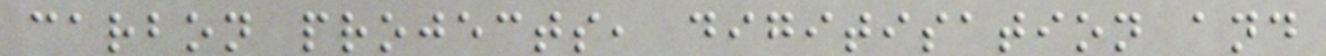carbon projects, digitisation and
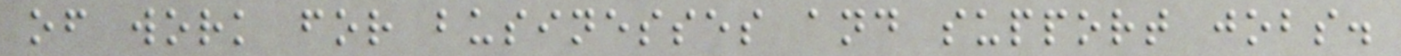of work for businesses and support jobs.
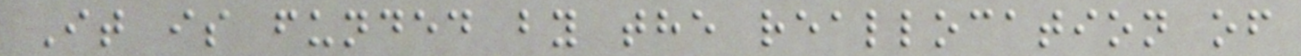It is funded by the reallocation of
